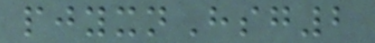pjyxnHsg2
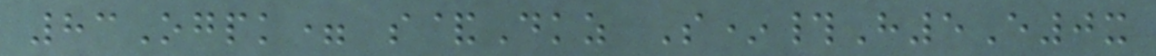83Ogpk= s&Dkz S*#H5E0x
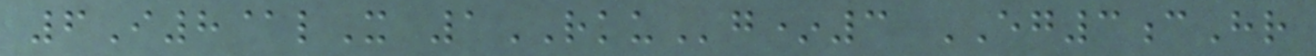6I8@lX 1RKUg*3 EG3cHr
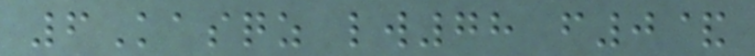6Kasqz lw78 f0&
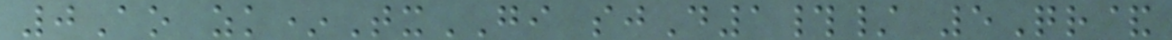0Ao zk*TxGI sjD1#/ 5Qr&
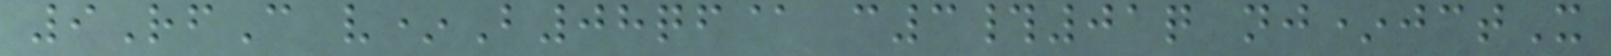9RfC v*B08qf@ c3#01q nj*jctX
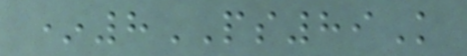*8PS89K
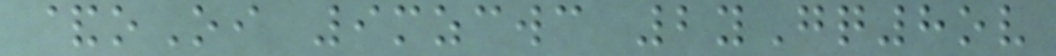&oOi 9mzcwc 2yGq8ov
